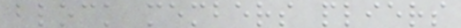block members pliers
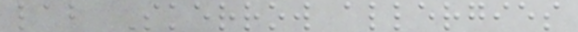lab Skerrow allergies
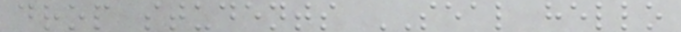drop students SEAL hello
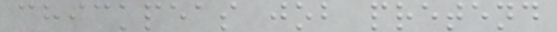chickpeas job pretend
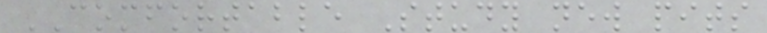COMFORTABLE Study new pits
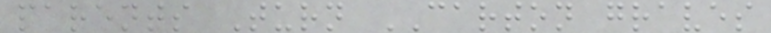parents Turn CARTON graves
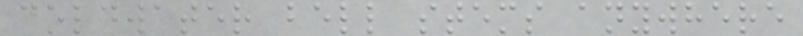coldwater bell stems anywhere
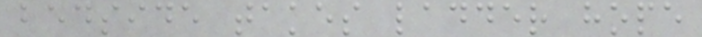bedside takes ladder hope
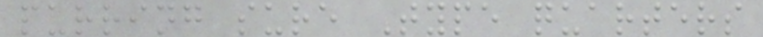purring sure Type quarters
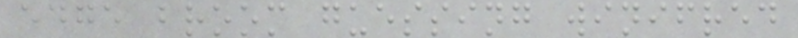edge broom guessing winifred
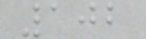102
